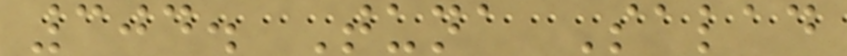304. Tuna Salad
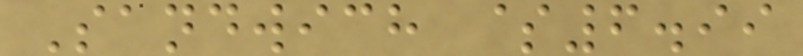Sandwich $6.99
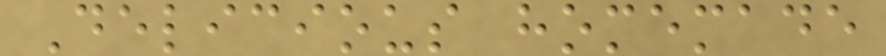Delicious homemade
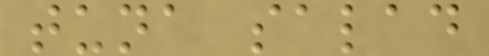tuna salad
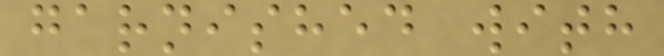garnished with
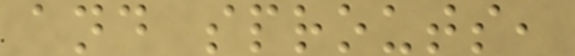and sprouts,
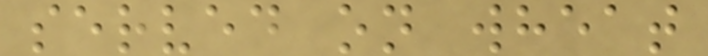served on wheat
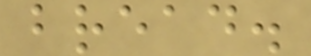bread.
